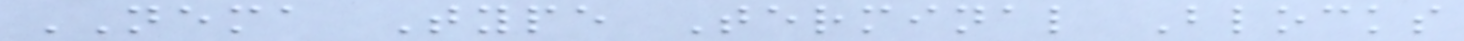NEMA Type Terminal Blocks
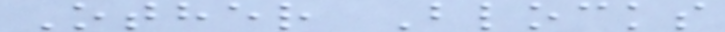Other Blocks
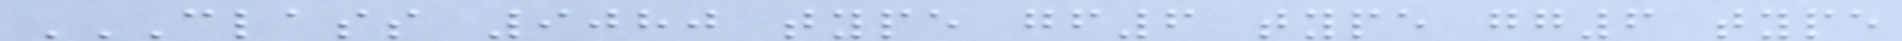CLASS 9080 TYPE GF6 TYPE GG6 TYPE
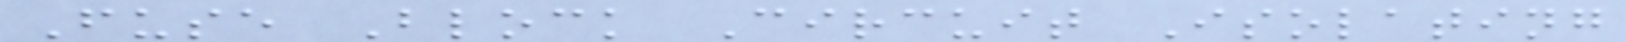Fuse Block Circuit Isolating
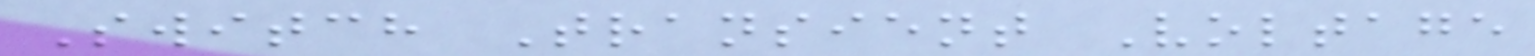Switch Transient Voltage
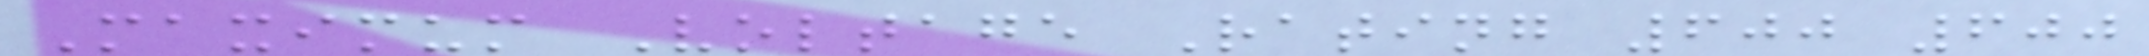Maximum Voltage Rating 600 600
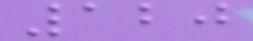120
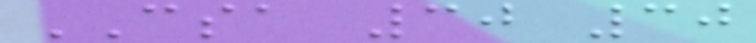CSA 30 30
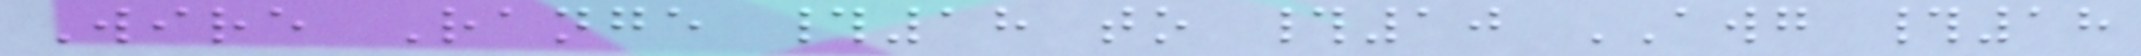Wire Range #18 to #10 AWG #18
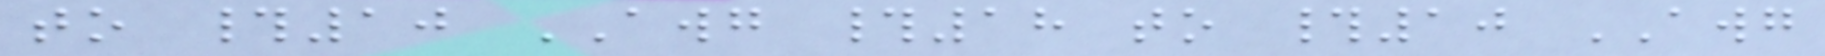to #10 AWG #18 to #10 AWG
